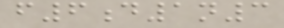f6d1n3
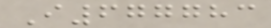I677783
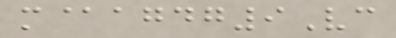m@agdg9Vc
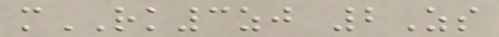mRK3zj 2Zs
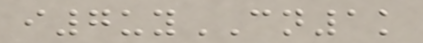i7uyCN1k
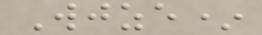Wjze*
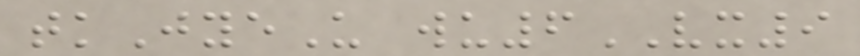tkJyeU wu6VX9
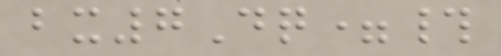bx7Dq=#
